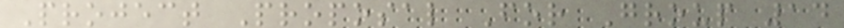Project Proposal For Group 14
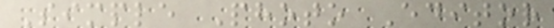Simple Photo Editor
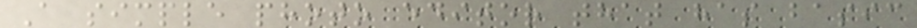A simple photo editor that has basic
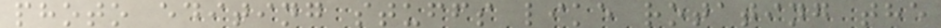photo editing stuffs like rotating the
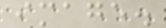image.
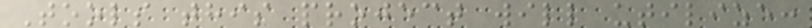Tools this project will utilize:
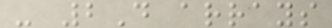- 2D arrays
